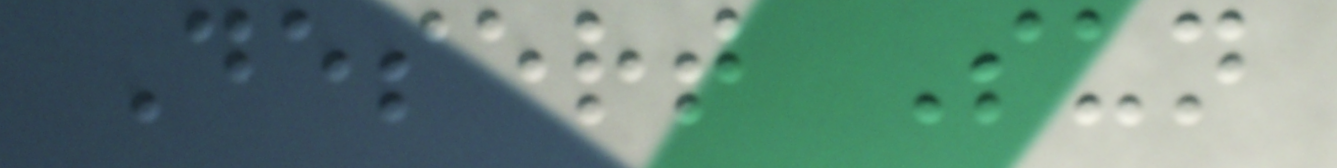Desert Sun
